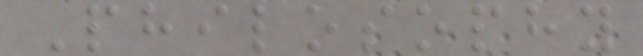Philosophy
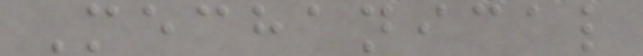Mechanical
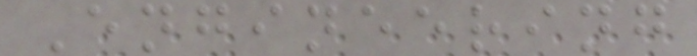Engineering
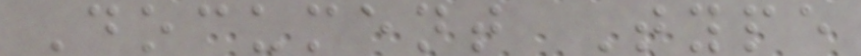Document Type
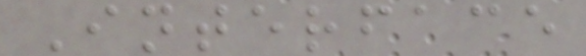Interface
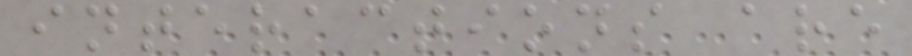interactions are
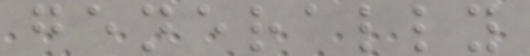generally
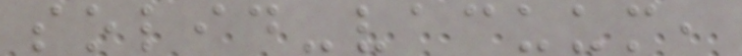solid-vacuum,
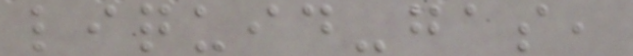liquid-gas,
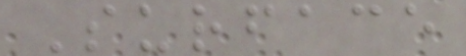Surface
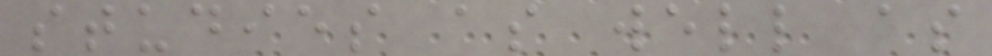studies as well as
